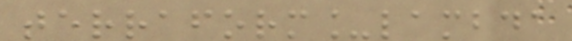terraform_lambda
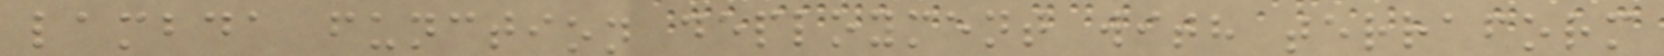lambda function deployment with terraform
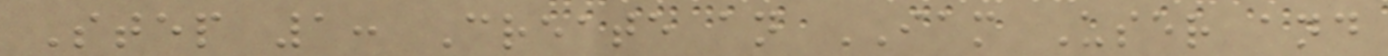Step 1: Create an IAM User and
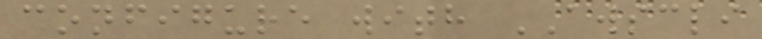configure with AWSCLI
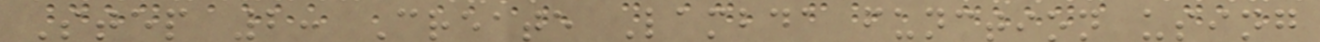Step 2: Create Lambda function using
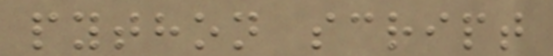python script
